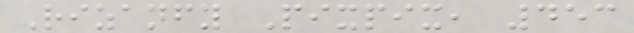Rizanfy Pixpix, 453
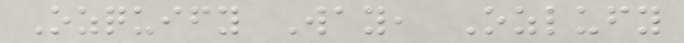Ozquify Way, Ozlufy
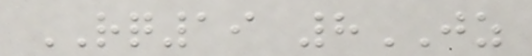RQ19 8JZ
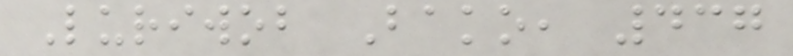Luriwob Bako, 437
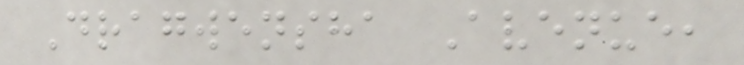Dragwensha Avenue,
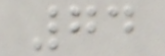74
